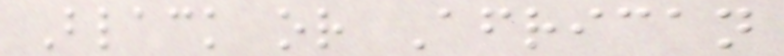Black or African
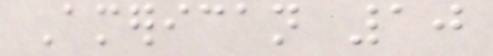American 10
